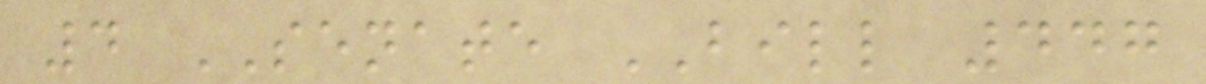4 SENATE BILL 447
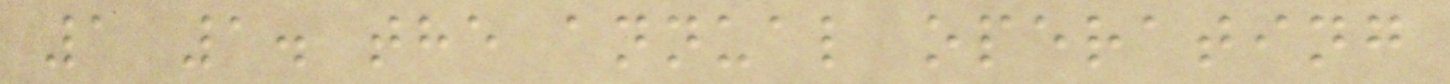1 1. the annual operating
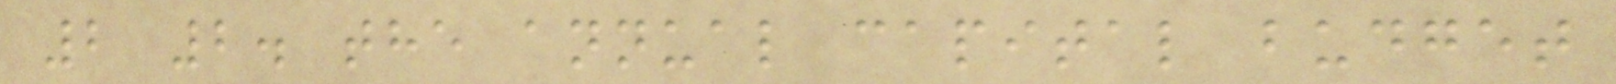2 2. the annual capital budget
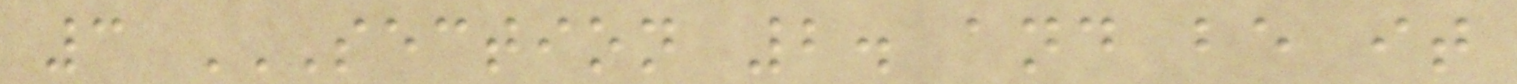3 SECTION 2. AND BE IT
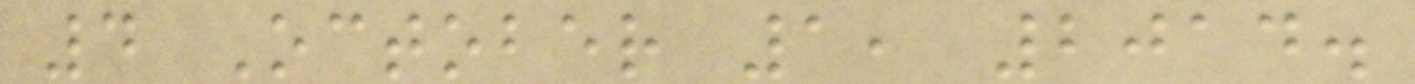4 October 1, 2014.
